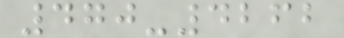470-4262
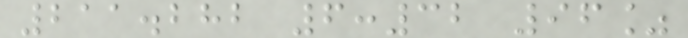211.282 6:32 96%
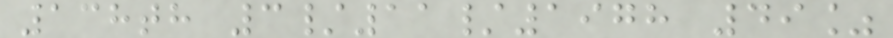138th 3/11/1978 49%
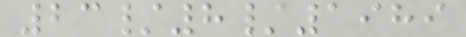23/8/1989
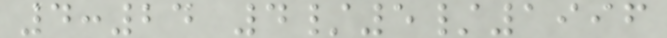4:24 4/5/1996
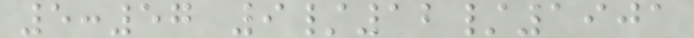5:57 9/12/1901
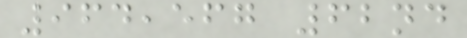964,567 62nd
